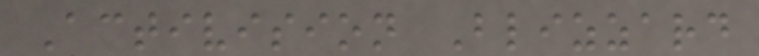Activision Blizzard
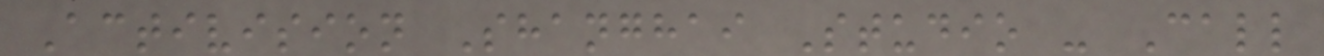Activision Shanghai Studio - Call
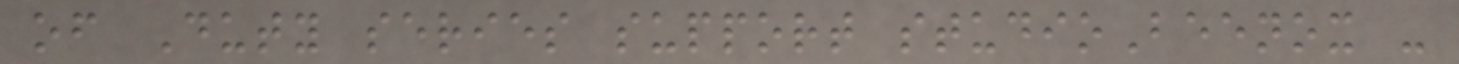of Duty series support studioBeenox -
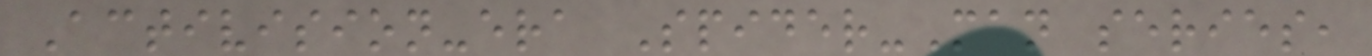Activision-era Spider-Man series,
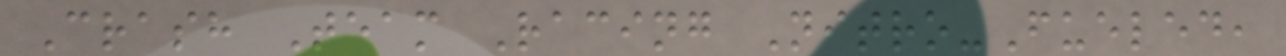Crash Team Racing Nitro-Fueled,
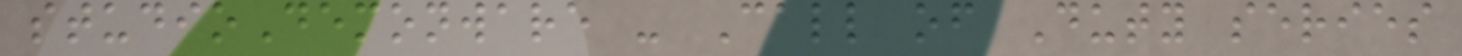studioDemonware - Call of Duty series
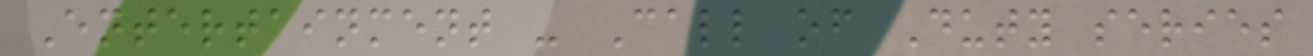Entertainment - Call of Duty series
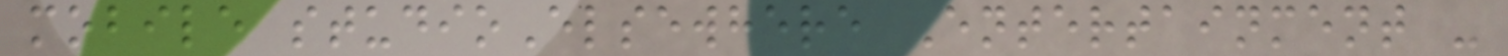mobile studioElsewhere Entertainment -
